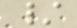/
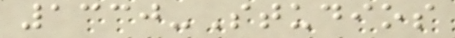1330-Studios
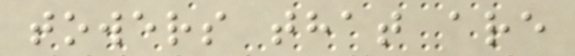towers that are
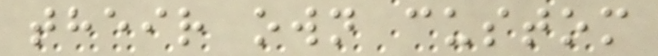their own custom
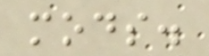mods.
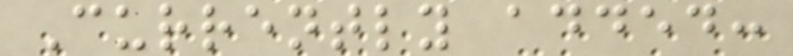Currently added:
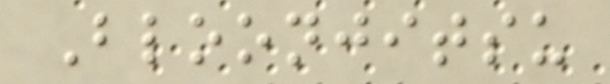Bloonjitsu
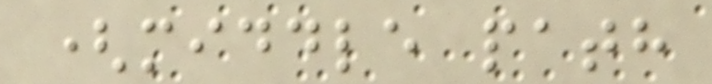(middle path
